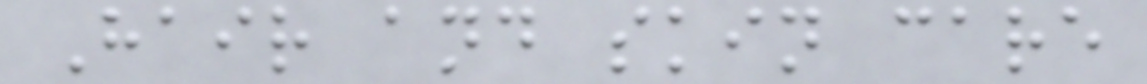Hair and skin care
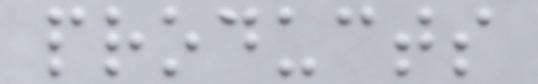products
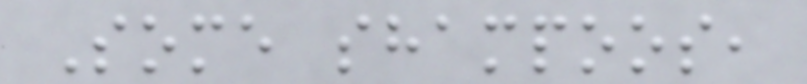Some shampoos,
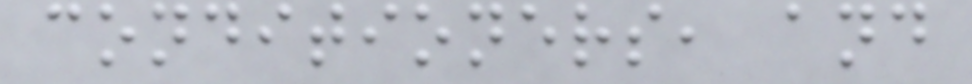conditioners, and
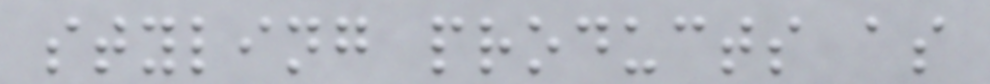styling products as
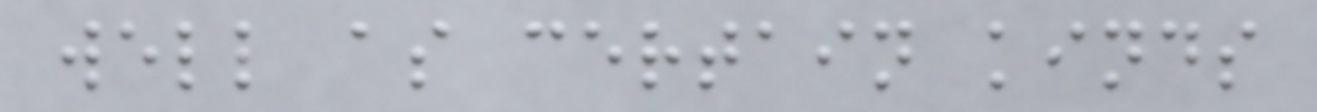well as certain kinds
